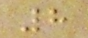8
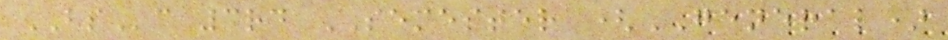BSc 3rd SEMESTER (GENERAL)
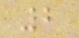2
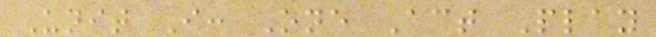Unit I: One Act Play
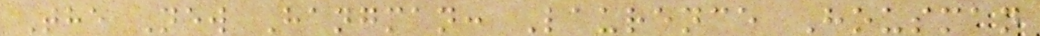The New Hangman: Laurence Housman
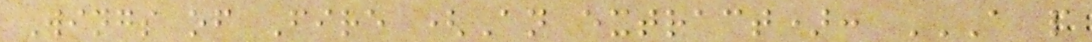Wings of Fire (An extract): A P
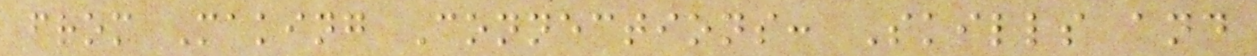from Making Connections: Skills and
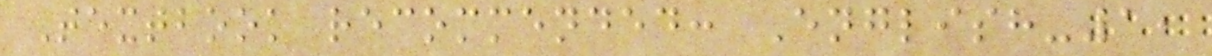Textbook recommended: English-1,
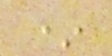*
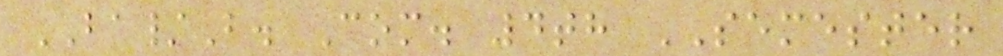BA/B. Com. 4th SEMESTER
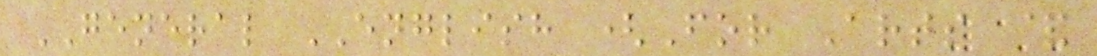GENERAL ENGLISH (For Arts &
